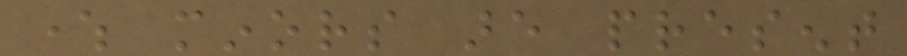where minors are present
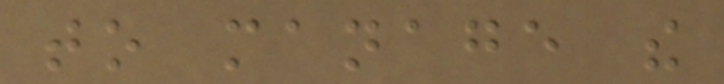to manage the
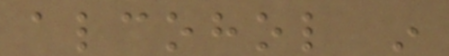alcohol in
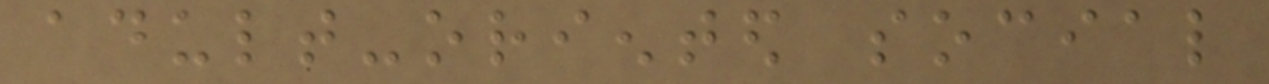adult-oriented social
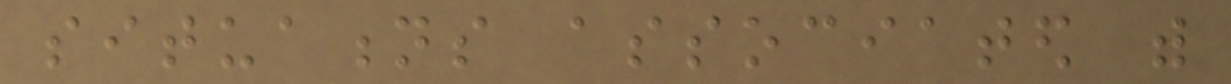situations associated with
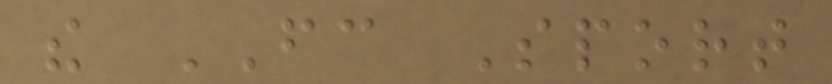the FC Sport
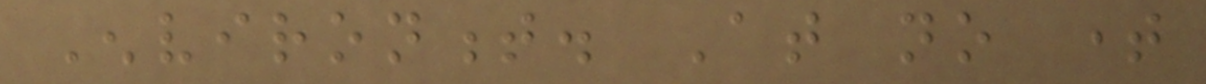Environment. At no time
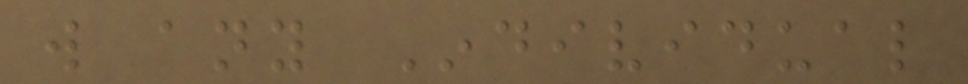will any Individual
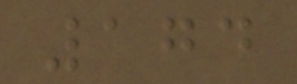174
